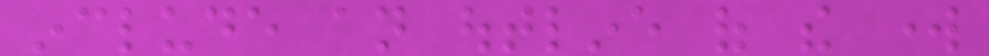include an outline of the work
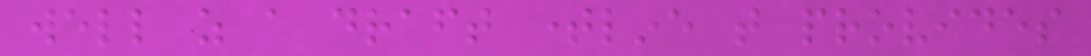well as a draft timeline that provides
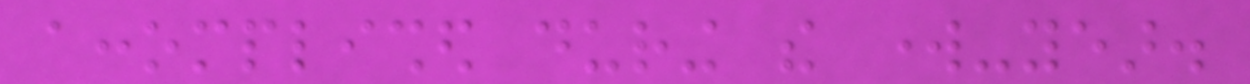accomplished during the work-year.
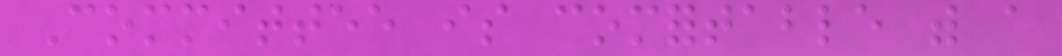Committee is comfortable with a
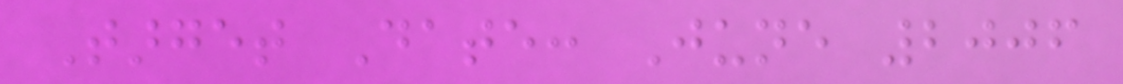Target Date: June 2006
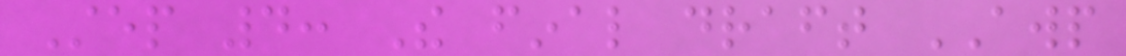Step 4: The final draft AWP
